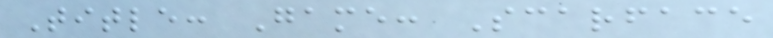Title: Game: Scarface
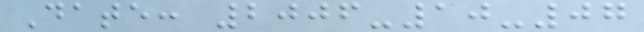Date: 2006-10-07
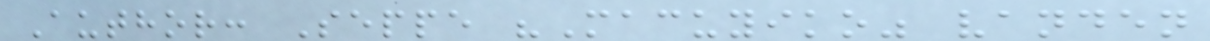Author: Seppe "Macuyiko" vanden
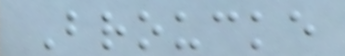Broucke
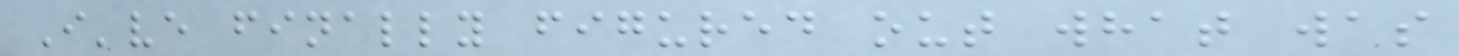I've finally figured out what was
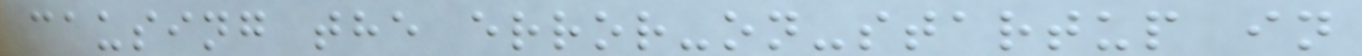causing the error-on-startup in
